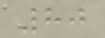80
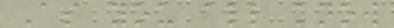As you all know
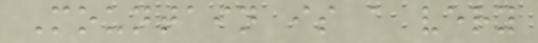Mountain is a very
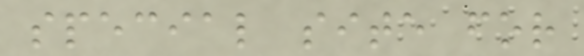special site for
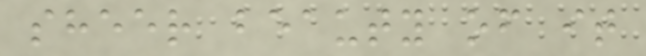sheer beauty of it
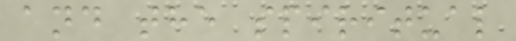and the spiritual
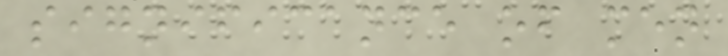significance of men
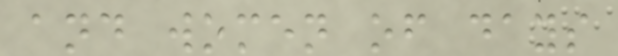and women of days
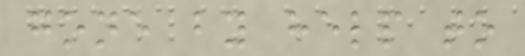gone by help to
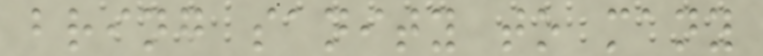bring sanity to many
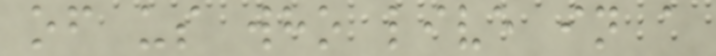of us who live in a
